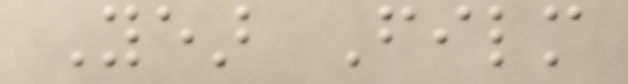Year Film
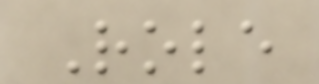Role
